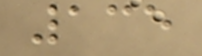135
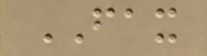FAX
